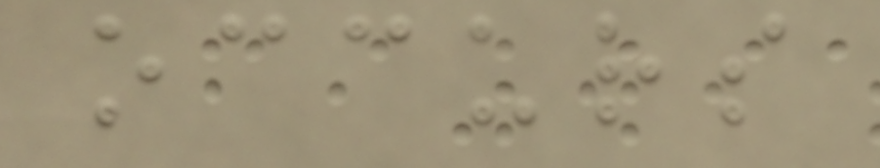occurs
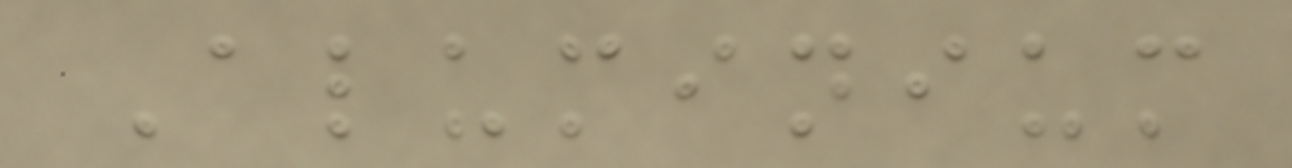Aluminium
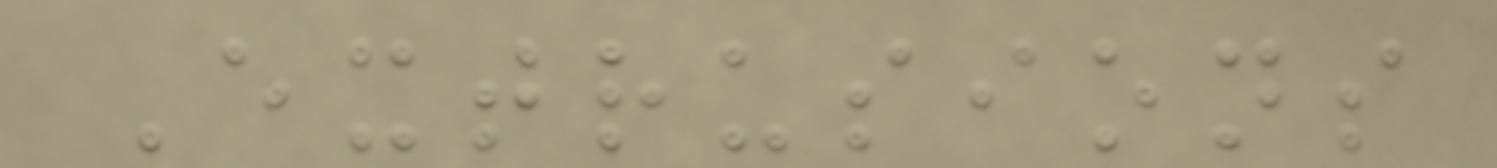Extrusions
